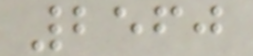2560
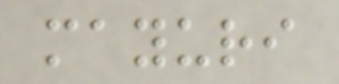mayuri
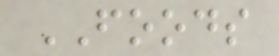FOODS
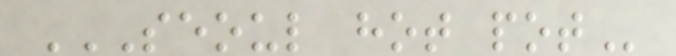SEOUL HOT POT
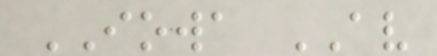IOWA AV
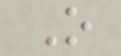O
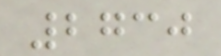2730
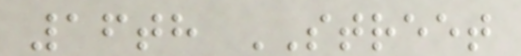16th STREET
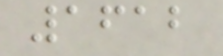1612
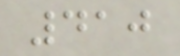410
